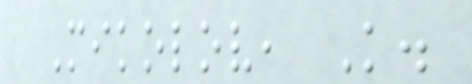Mikolov, K.
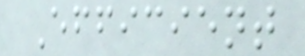Efficient
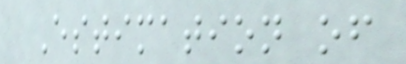Estimation of
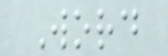Word
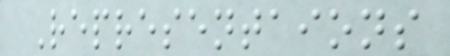Representaions
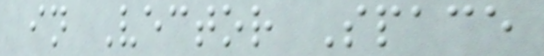in Vector Space
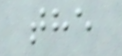the
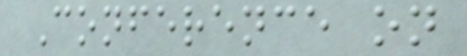Conference on
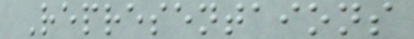Representaions
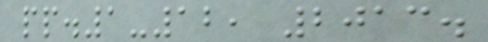pp.1-12, 2013.
